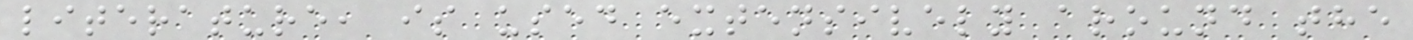literature, is used extensively around the
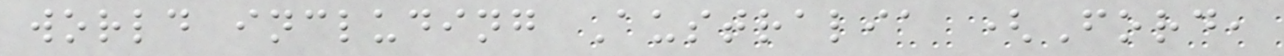world including Australia (Ford,
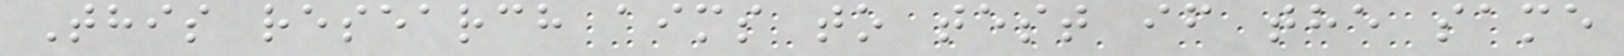This research aims to test if the same
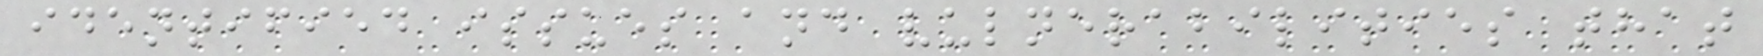identified issues and vulnerabilities that
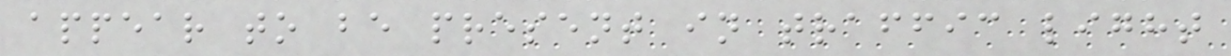appear to be present in traffic light
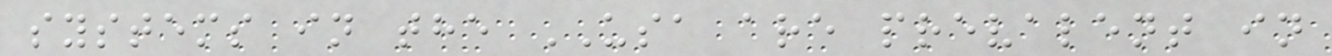systems in the USA are prevalent in
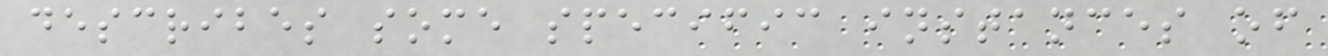describes some specific instances of
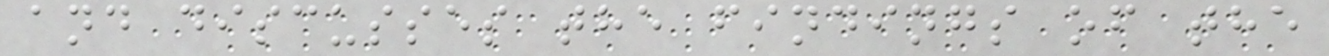and discusses the findings of the
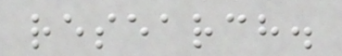research.
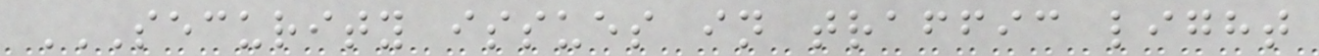SECURITY ISSUES IN TRAFFIC LIGHT
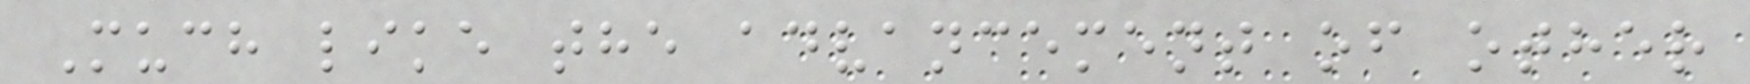Much like the advancement of other
